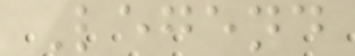Legend
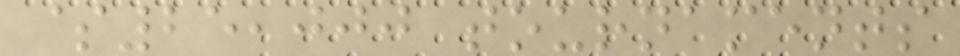$25,000 tournaments
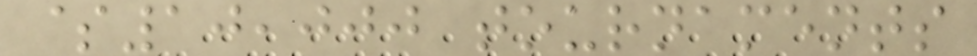$10,000 tournaments
